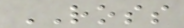ROSS
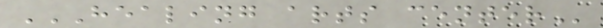HEALING ARTS CENTER
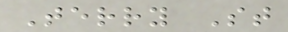Terry St
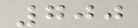700
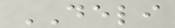DELI
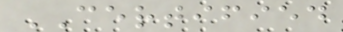CERTIFIED
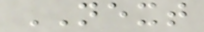NEXT
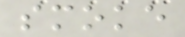smoke
